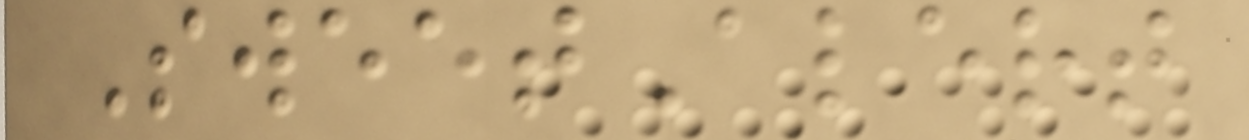SweetAlert
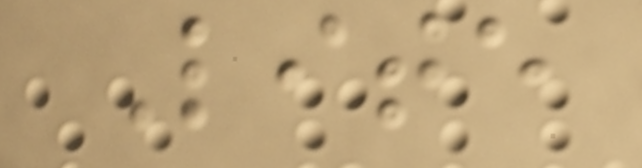Lite
